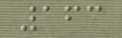163
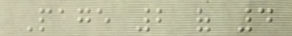Page 2 of 4
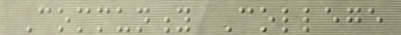Community College
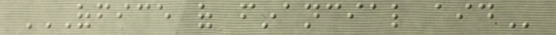OFFICE OF FINANCIAL AID
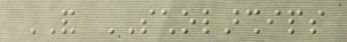AND SCHOLARSHIPS
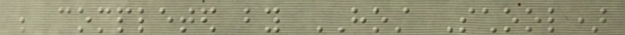be completed by HOST School)
